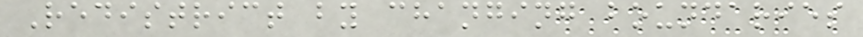Redistrict by changing boundaries
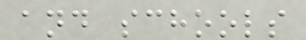and schools
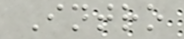Intro
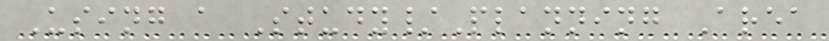Using a Study/Planning Area
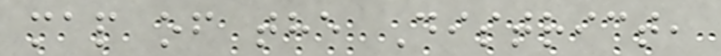map of the District,
